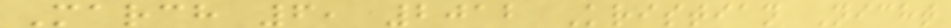March 6, 2012 Kristian Nicht
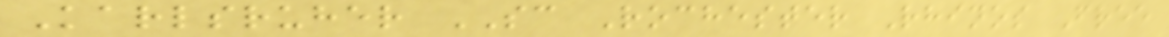Karlsruher SC Rochester Rhinos Free
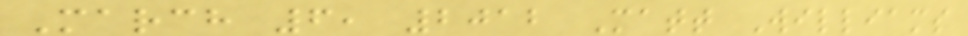March 6, 2012 Matt Williams
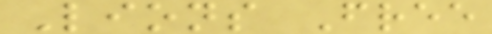Lions Free
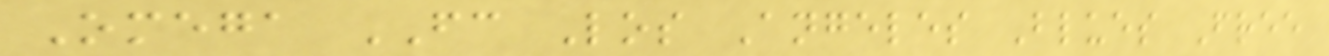Omega FC Los Angeles Blues Free
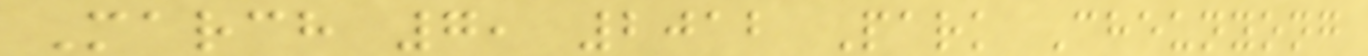March 7, 2012 Park Cheunyong
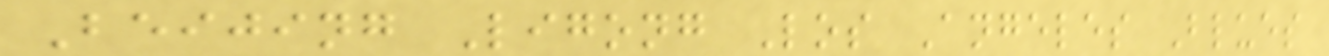Beijing Ligong Los Angeles Blues
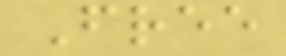Free
